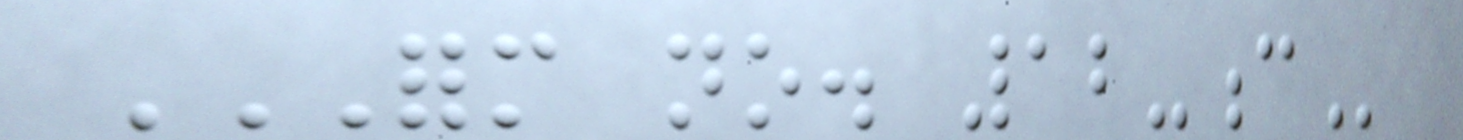FORM NO. 12-C
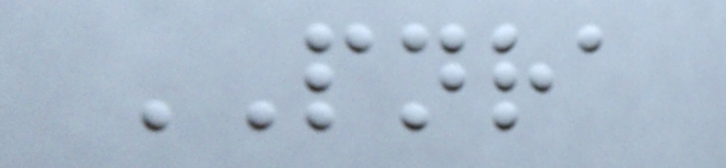PNRA
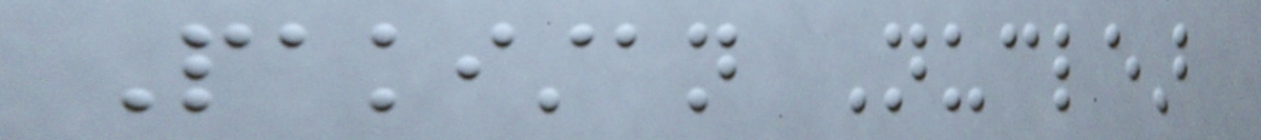Pakistan Nuclear
